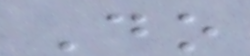Do
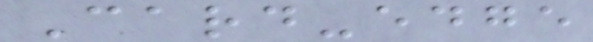Card-edge
